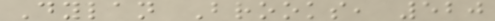Dylan Brooks, 520
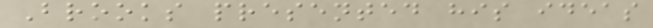Brooks presented his ideas
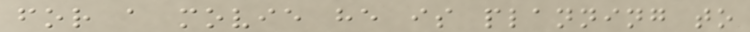for a movie he is planning to
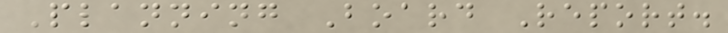Planning Board Report.
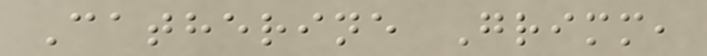Catherine Grimm,
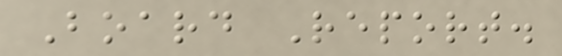Board Report.
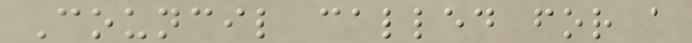Council called for a
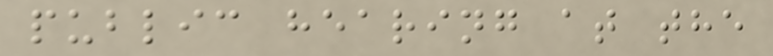public hearing at the
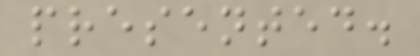presented.
